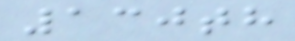130th
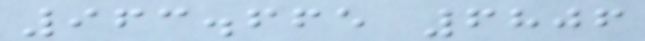963.665 6806
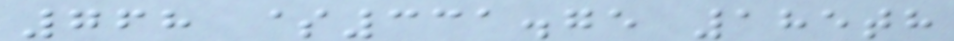768 $331.75 185th
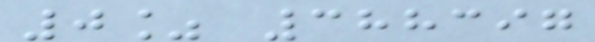0% 388397
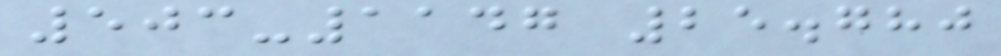503-1147 25.780
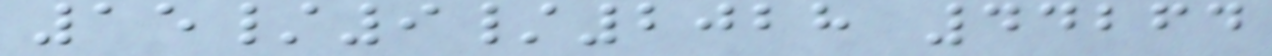15/9/2028 44264
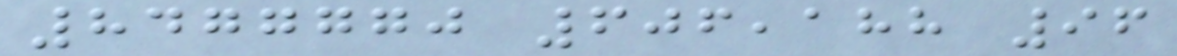8477770 606,188 96
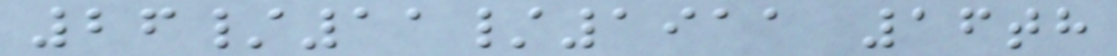26/11/1911 16th
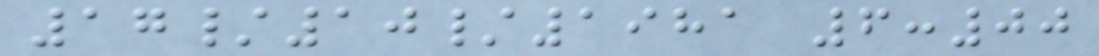17/10/1981 6:00
